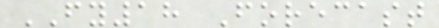FY18 Forecast
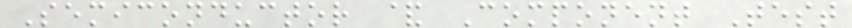Semiconductor & Component Test
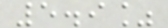5.9%
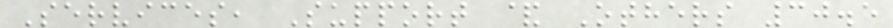Services, Support & Others 30.5
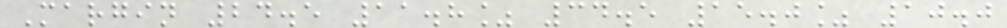Margin 24.5 11.8% 34.5 15.0% 10.0
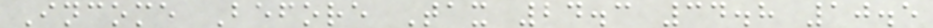Income Before Tax 24.3 34.8 10.5
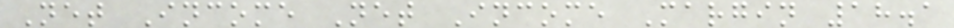Net Income Net Income Margin 18.1
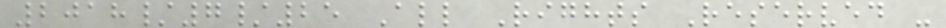2018/7/25 All Rights Reserved -
